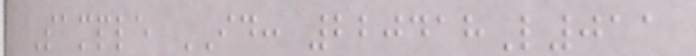Sample ID: 220418L011
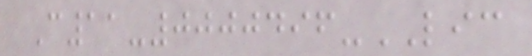C11-0000496-LIC
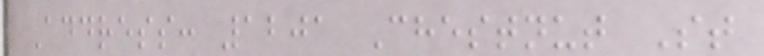Address: 1201 Chestnut St
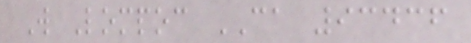W Lompoc CA 93436
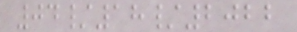04/18/2022
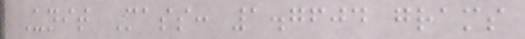Unit Mass: 1.7604 grams
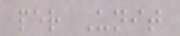per Unit
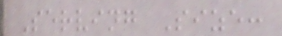Serving Size:
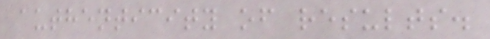authenticity of results.
